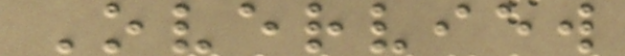Overview
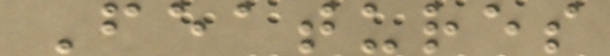Features
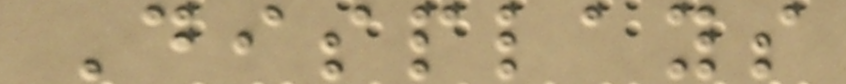Displays
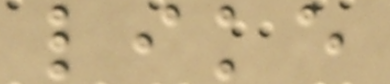like
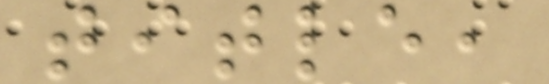title,
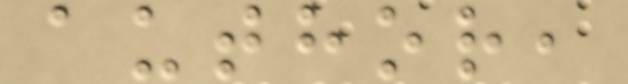author,
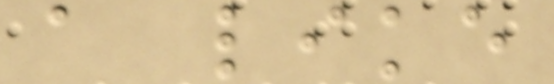a like
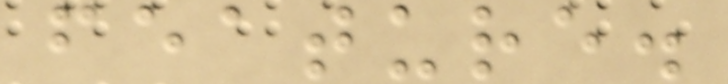feature.
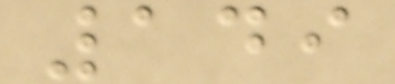149
